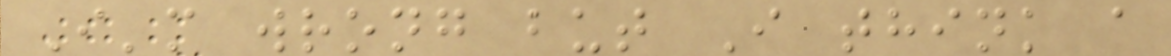I'm wrong but I think a
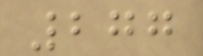277
